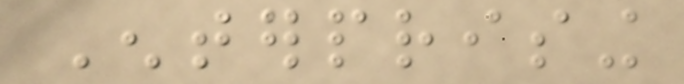Enterprising
